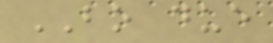BO due
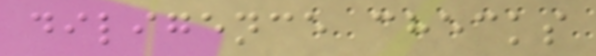diligence checks
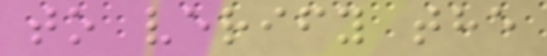to verify the
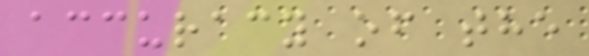accuracy of the
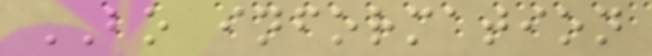BO information
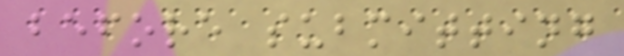before submitting
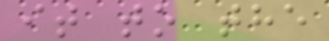it to the
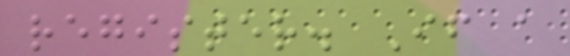register. If a
